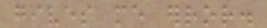gives me error.
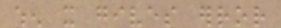when it gives error
